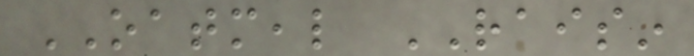OATMEAL RAISIN
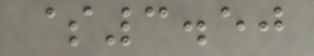$3.50
